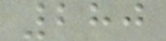280
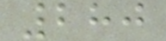280
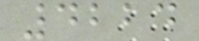4224
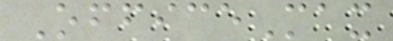OfficeMax
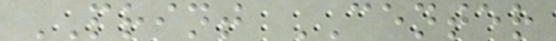PRINT CENTER
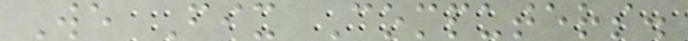We Fix Computers.
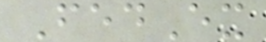FedEx
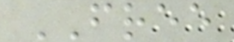FREE
